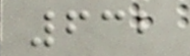632
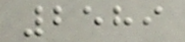2589
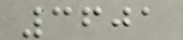3601
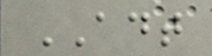ADT
